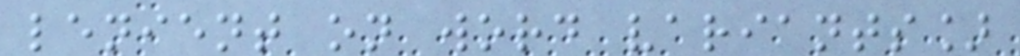lenient on word variants]
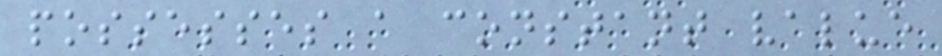possesses a constant value
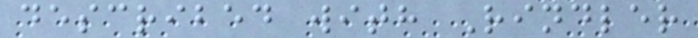described with Rindler
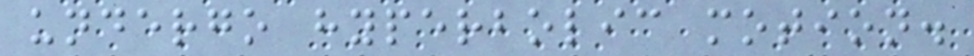undergo hyperbolic motion.
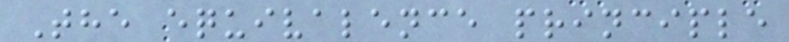The equivalence principle
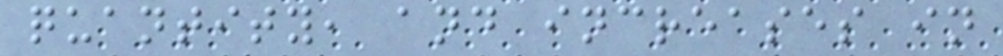quantity, and increases in
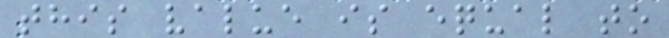this value is equal to
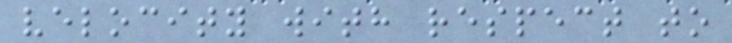velocity with respect to
